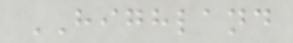HIGHLAND
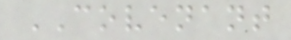COVENANT
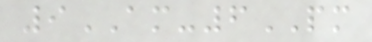9AM-6PM
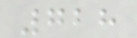728
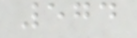574
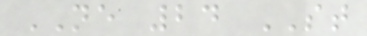NE 24 ST
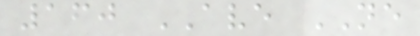160 AVE NE
